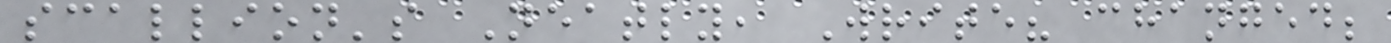scallion's Neatly, Write? changed;
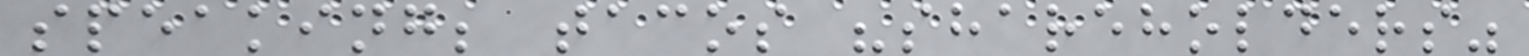speaking; tacos "shareholders"
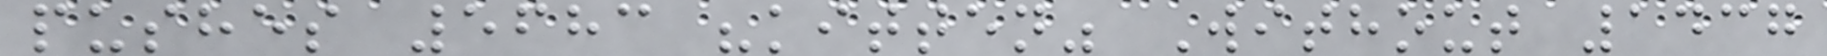pushes 5683 "kitten" Without 1437
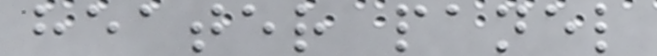heater panel
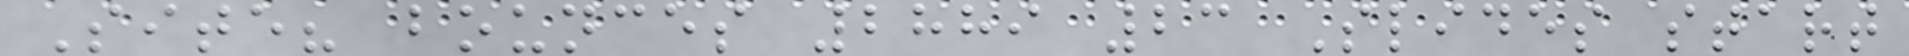Site? bounces 2889 23 Slides start
